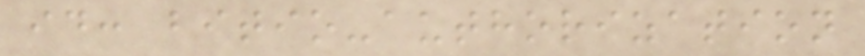id: bitio-authorization
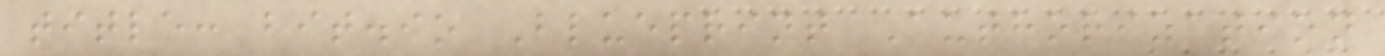title: bit.io Blueprint Authorization
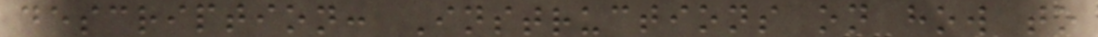description: Instructions on how to
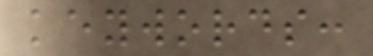keywords:
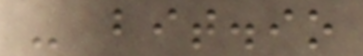- bit.io
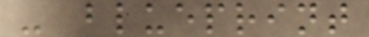- blueprint
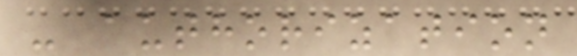- authorization
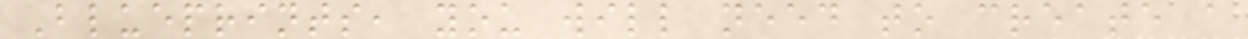Blueprints, you will need to create a
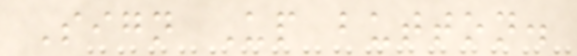Sign Up button.
